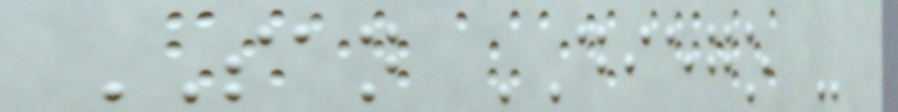SAN DIEGO -
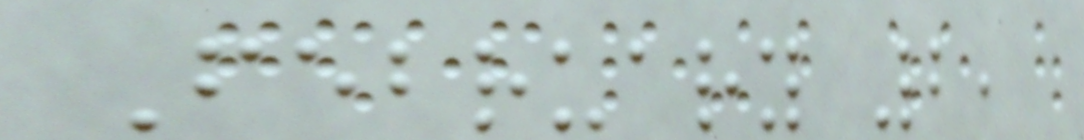February 2,
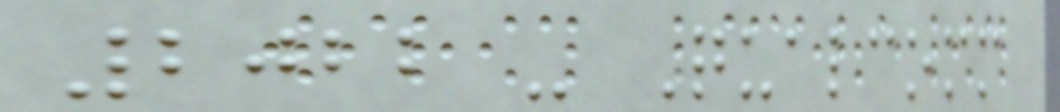2022 - Qualcomm
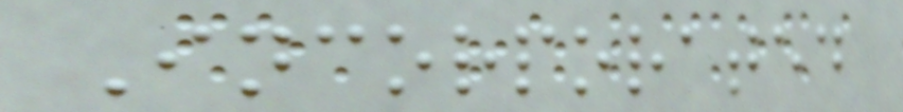Incorporated
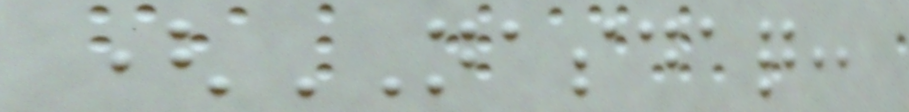(NASDAQ:
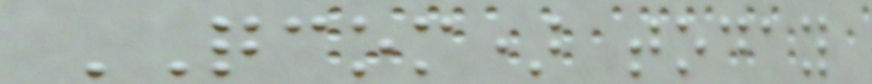QCOM) today
